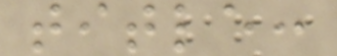title:
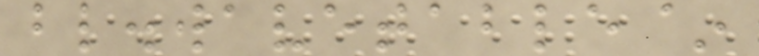bl.wavetable~
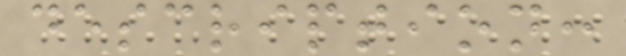description:
